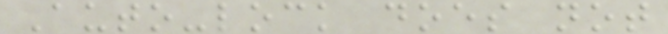Auto-lock does not
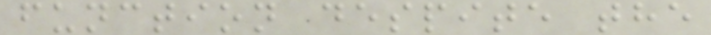function despite the
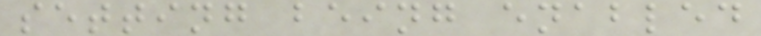setting being enabled
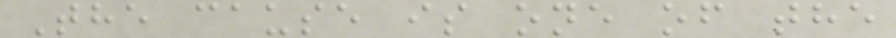The cause is one of the
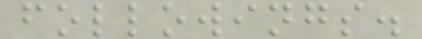followings.
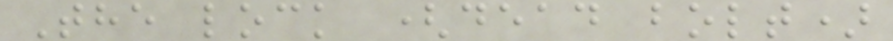The lock (dead bolt)
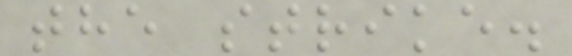the strike.
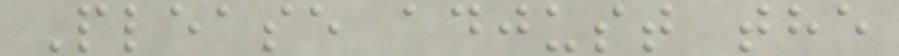Please adjust the
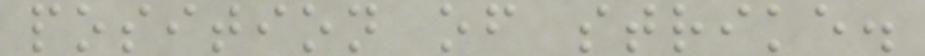position of strike.
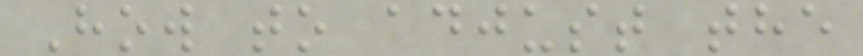How to adjust the
